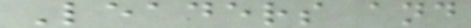Leaders and
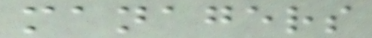managers
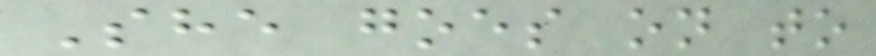She goes on to
